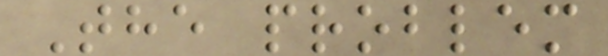The problem
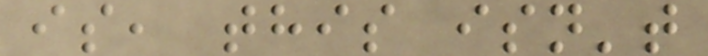is, this isn't
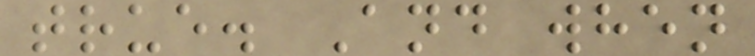true. And when
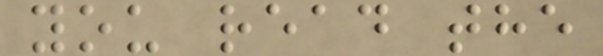you read the
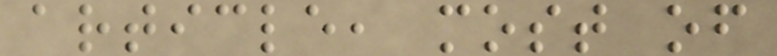article, most of
